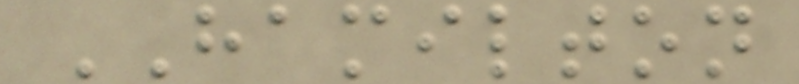HAMILTON
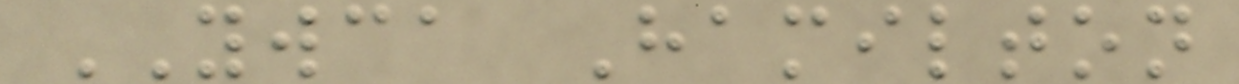YWCA Hamilton
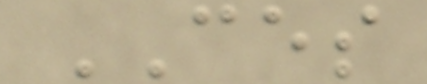CES
